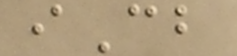iCb
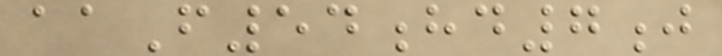aaF54hd7j
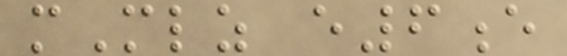mMlz e6e
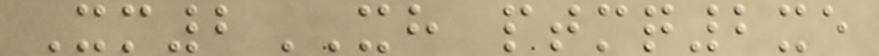Xm2XH ptmq2xe
